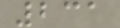231
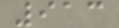913
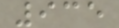935
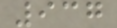937
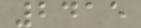2415
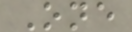One
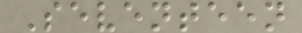Seventeen
